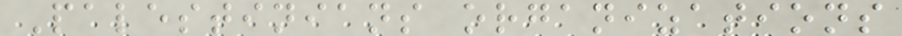Palestinians organizations
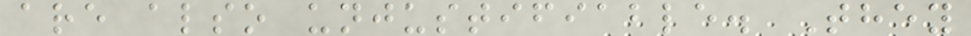are also unjustifiable. They
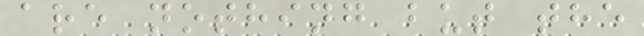are nothing but the
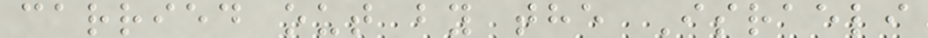carried out by the Israeli
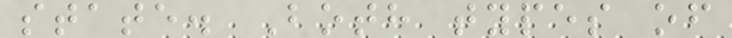state. Both types of
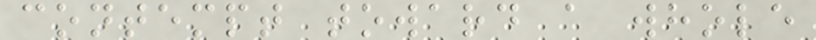contempt toward a whole
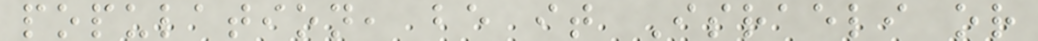population, be it Israeli or
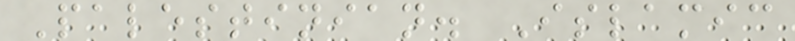Palestinian. Islamic
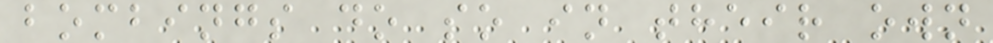bombings do so in their own
